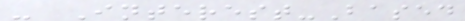- Interest-Based
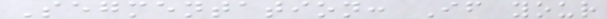Segmentation: If your
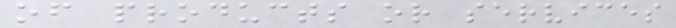of products or services
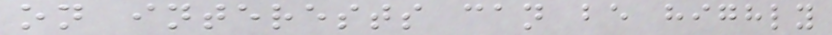on interests can be highly
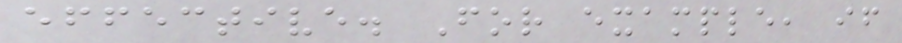effective. For example, if
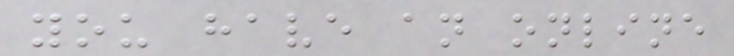you have an online
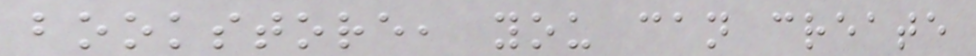bookstore, you can create
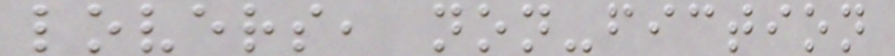lovers, non-fiction
